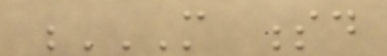M SD
